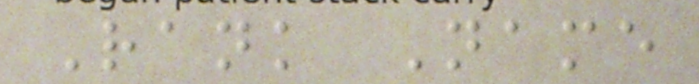Rank Name
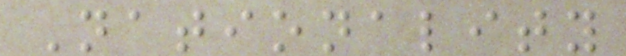Nationality
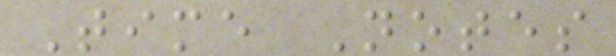Time Notes
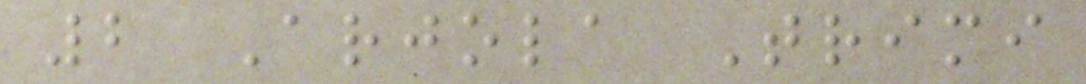2 Arjola Trimi
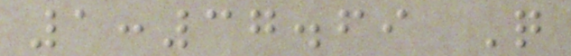1:37.69 Q
